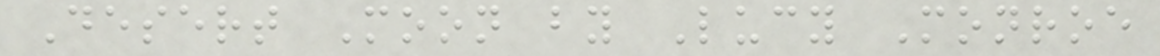Desert Moon by Lucy Monroe
